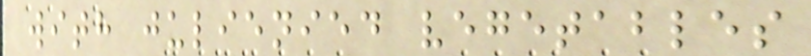with julienied vegetables
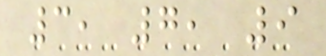3, 7, 9
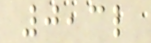0,3l
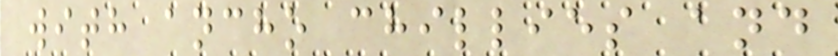with ancho chillies and
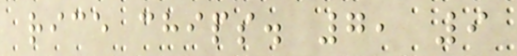rice chips. 7, 9
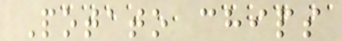Potato chips
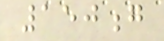150g
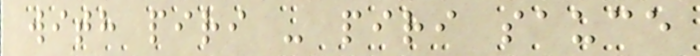with piri - piri sauce
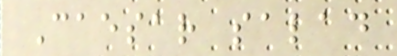Caesar salad
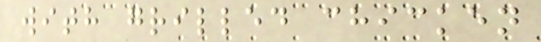with grilled chicken
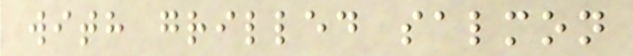with grilled salmon
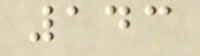143
